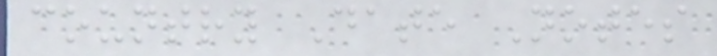country Date Notes
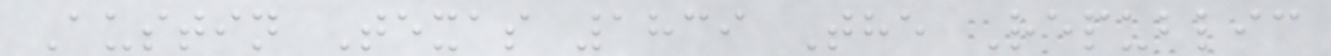Austin Texas 1839 The Republic
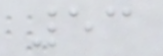53
